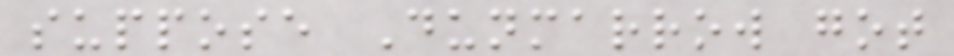suppose Dunmarrow got
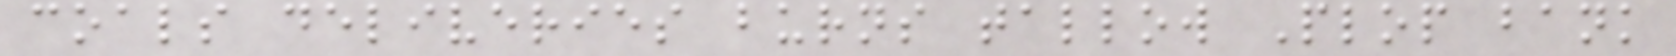coals deliveries burns tallow Plop bank
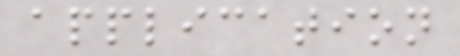application
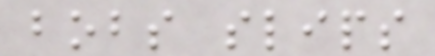bobs slips
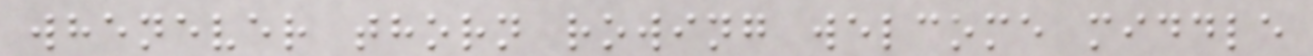whenever thorn rowing welcome middle
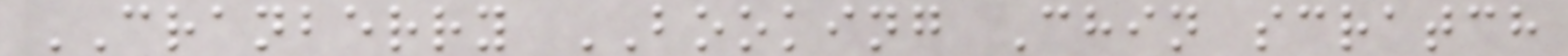CRANBERRY BOOKING Chin scratch
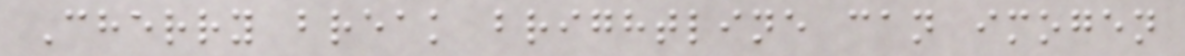Cherry break brightline can imogen
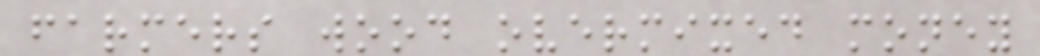farmers wood overmixed money
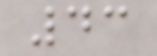43
